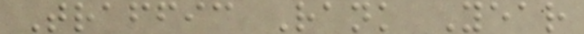Traffic Rank Year
